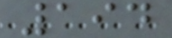194
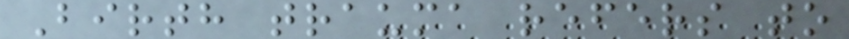Birth trauma refers to
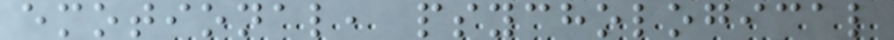emotional, psychological
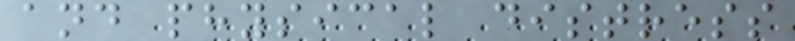and physical distress
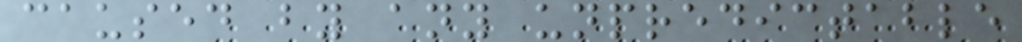caused by any unpredictable
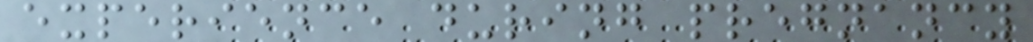experience during pregnancy
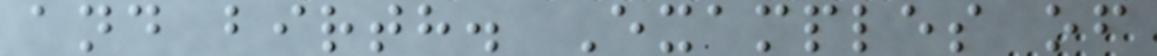and birth. Examples of
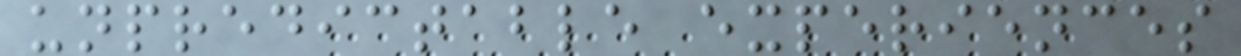unpredictable experiences
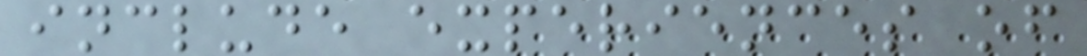include experiences of
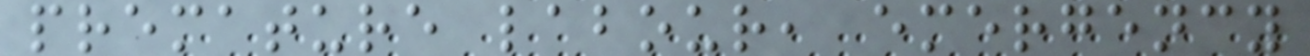premature labour, emergency
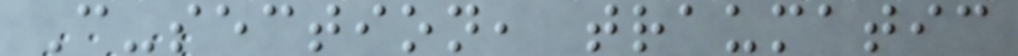C-section, traumatic
